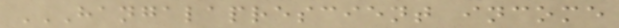HANGALAPRESCIENT INCOME
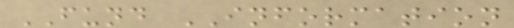FUND INFORMATION
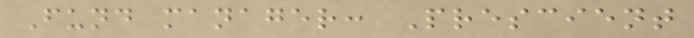Fund manager: Prescient
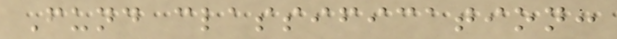Fund classification:
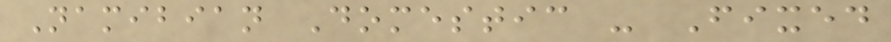Namibian Domestic - Fixed
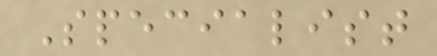Specialist
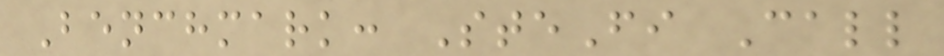Benchmark: SteFi Call
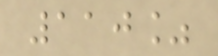110%
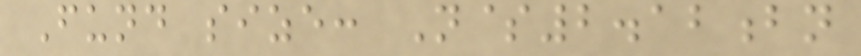Fund size: N$2.12bn
